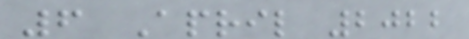6 April 2022
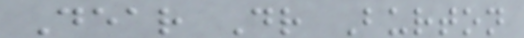Dear Dr Burton
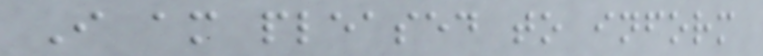I am pleased to inform
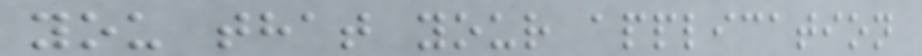you that your application
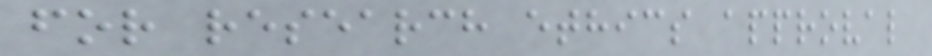for research ethics approval
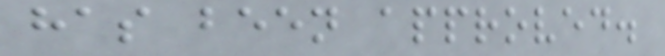has been approved.
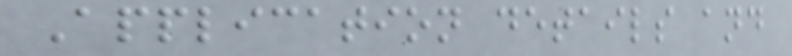Application details and
